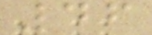46
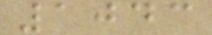1043
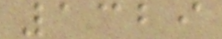1329
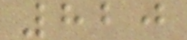820
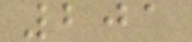201
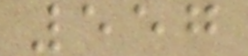557
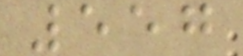557
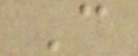C
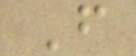F
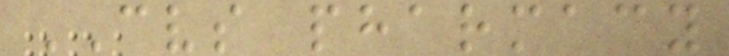CVS pharmacy
